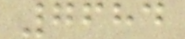7684
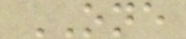ONE
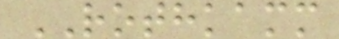ROTHKAMM
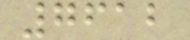7612
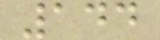144
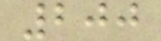200
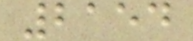2154
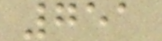751
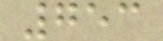753
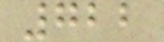722
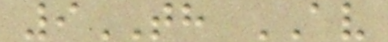9TH AV
